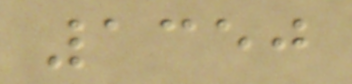1350
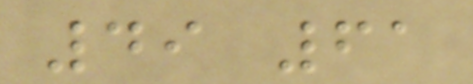49 61
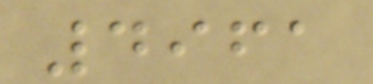4961
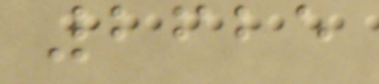2625
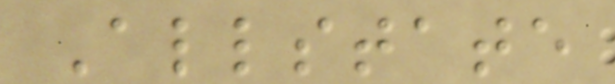Allstate
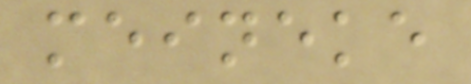meineke
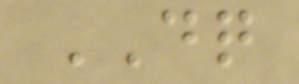DQ
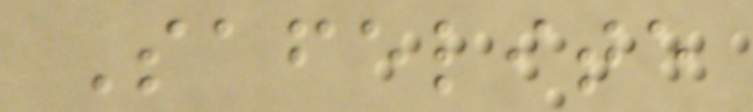Safelite
